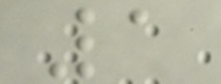1
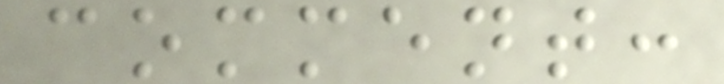comment:
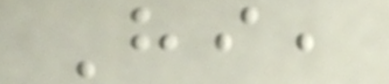Hi,
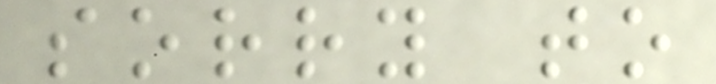sorry to
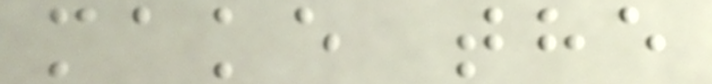make the
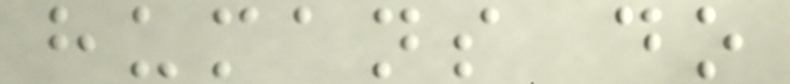humans do
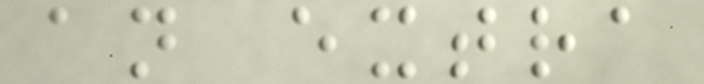an extra
